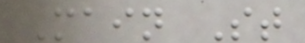Main St
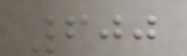600
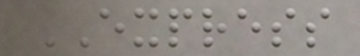EXPRESS
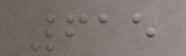615
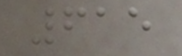615
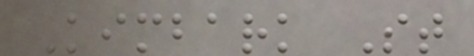Kimbark St
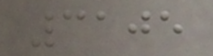3105
